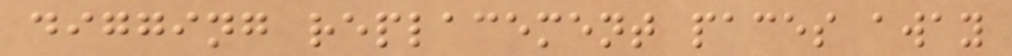digging replacement paces away
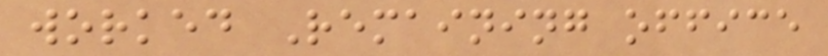worked Remaining office
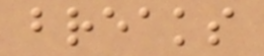breaks
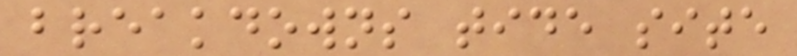breakdowns tide site
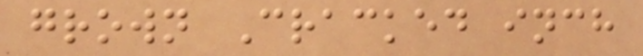grown Cracked inch
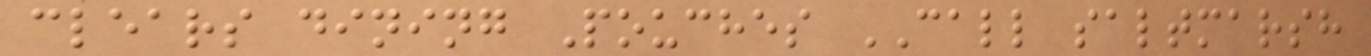clears dining Pouches CALL saltmarsh
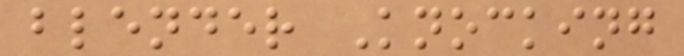blender Knocking
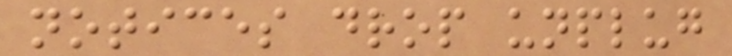notices drop unplug
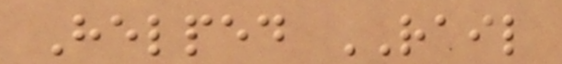Helped RAIL
